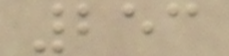253
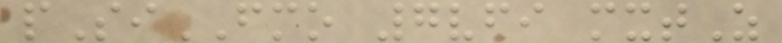pSiFMO 7vfi mxtZ
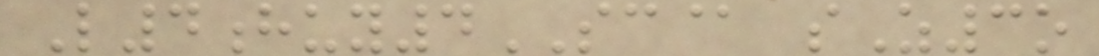L4huy4SC@ sZ3o
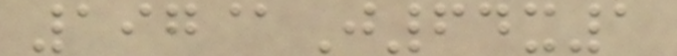197@J64x1
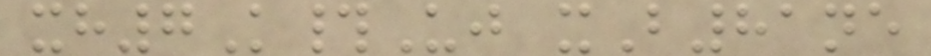xh7K#Uj xB81ne
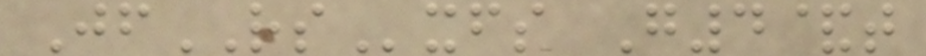JfRSxfs G4&t
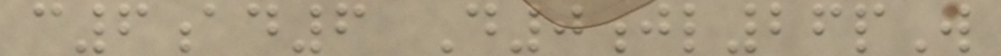c6ad6 D0jl26pW
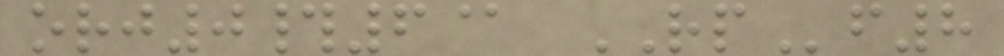orj0#6@ RPf8
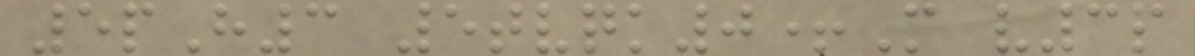5pH3 5tvqk0+M v3p
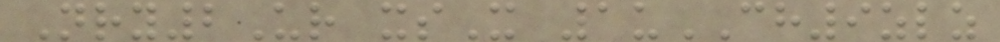Nry2Ur xsX 1uCH9zlz
